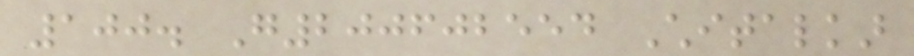100. G200602554 Chitalkar
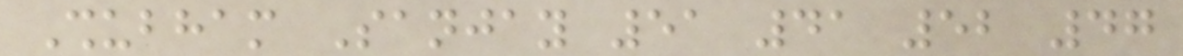Shubham Sanjay 51 41 52 47
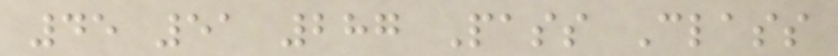45 51 287 Pass Class
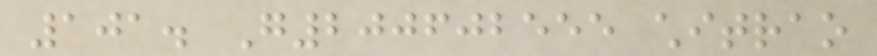101. G200602555 chitrao
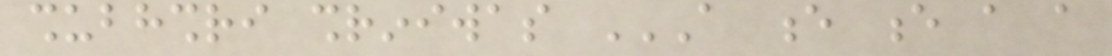shubhshri shriniwas A E E A A
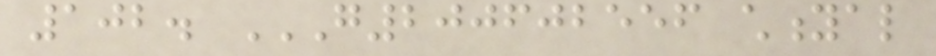102. G200602556 CHITYAL
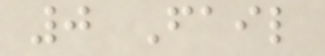0 Fail
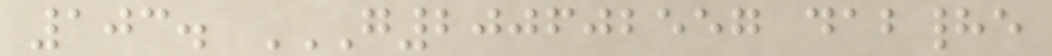103. G200602557 DABHADE
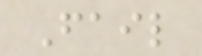Fail
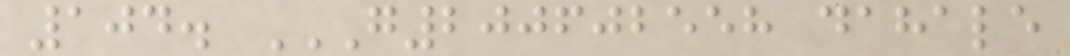104. G200602558 DAHALE
